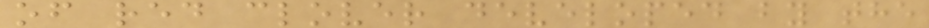of red clover developed by the
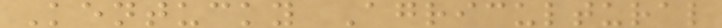Kentucky Agricultural
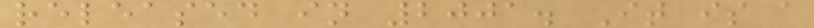released in 2001. It is a
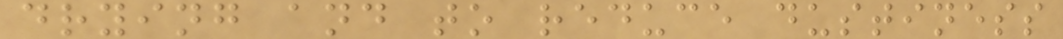drying and to reduce dustiness
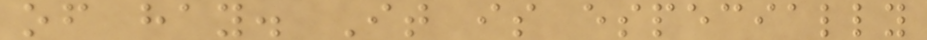of hay. It is especially
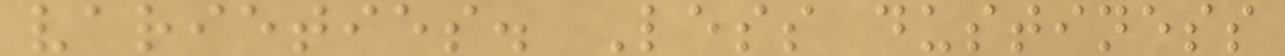varieties. Less dustiness
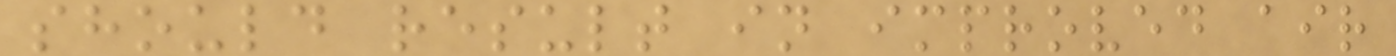should result in improved air
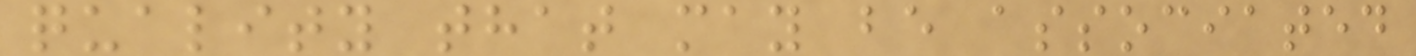quality that may be associated
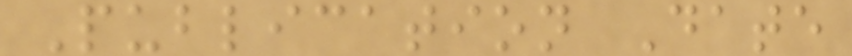Publication Date
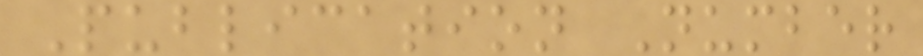Publication Number
